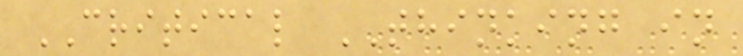CRITICAL THINKING in
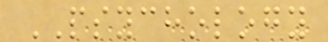PSYCHOLOGY
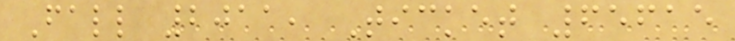Fall 2011, Ticket 65615
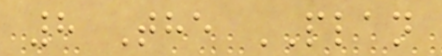8 The PLAN
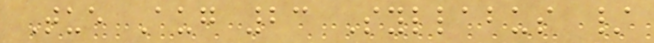Tue Aug 23 Syllabus /
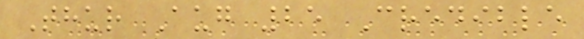Thur Aug 25 Credible
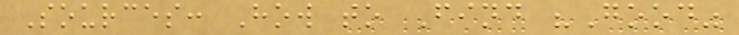Sources: How to Find "Good"
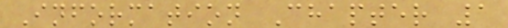Information Chapter 1
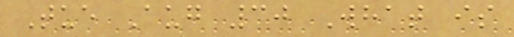Tue Aug 30 What is
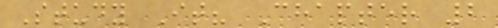Study It? Chapter 2
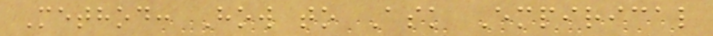Method: How to Ask Empirical
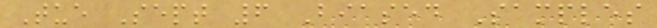Tue Sept 6 Biased Samples
